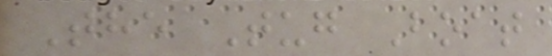The Tug Boat
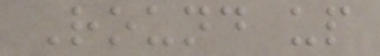Round up
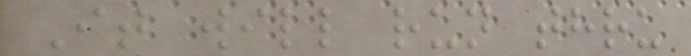It will run thru
